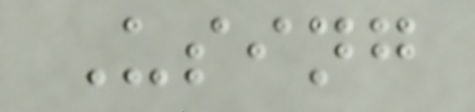Using
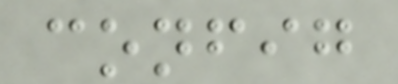config
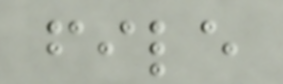file
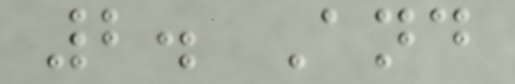2. And
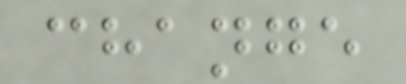change
